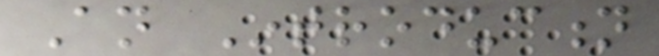An Introduction
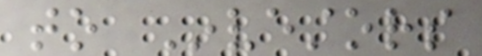to Investors
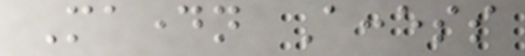Madayn Access
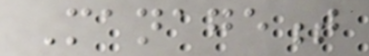Management
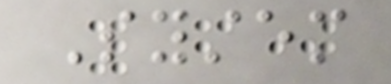System
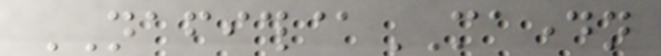NAFITH@MADAYN
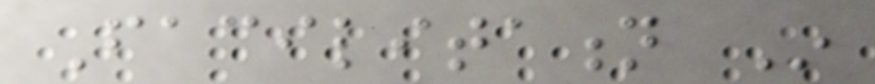Facilitation In
